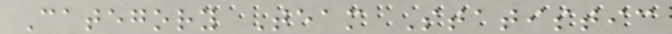Category Team Statistic
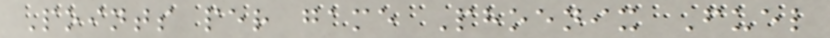Points per game Phoenix Fuel
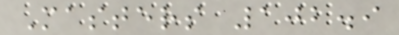Masters 102.9
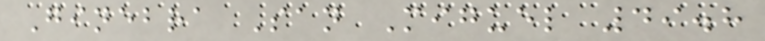Ginebra San Miguel 49.8
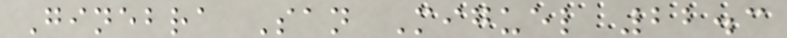Ginebra San Miguel 22.3
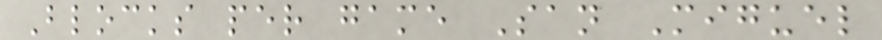Blocks per game San Miguel
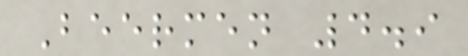Beermen 4.9
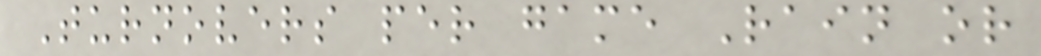Turnovers per game Rain or
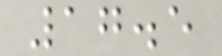17.5
